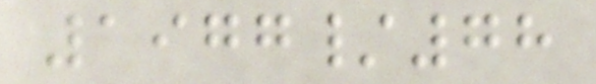1977/78
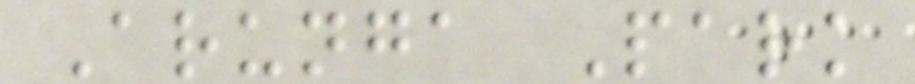Arunga Park
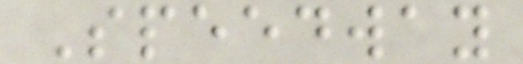Speedway
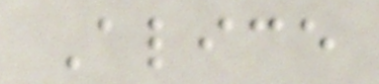Alice
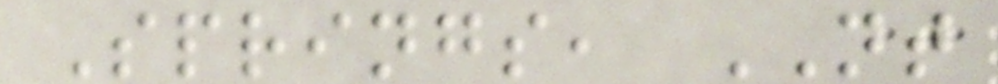Springs, NT
